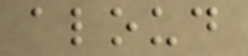aloud
